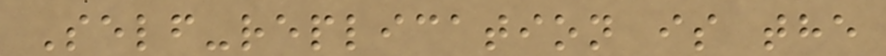Self-replication is the
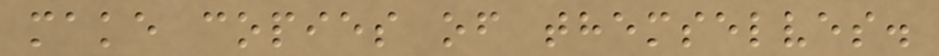make copies of themselves.
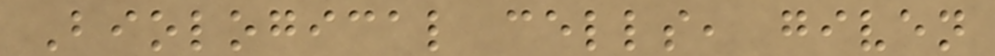Biological cells, given
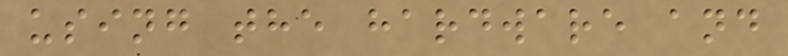using the hardware and
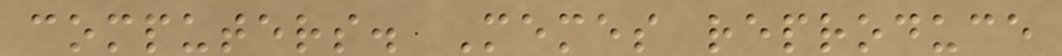computers. Memes reproduce
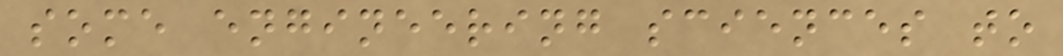some engineering sciences to
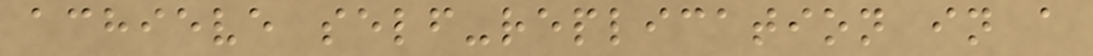achieve self-replication in a
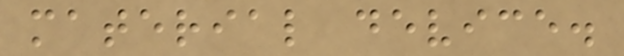material device.
